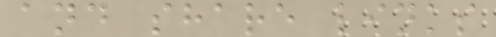and share links
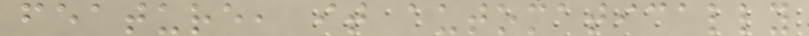feature, it automatically
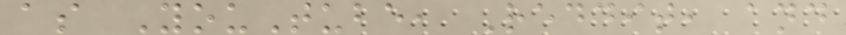as YouTube, Reddit, and
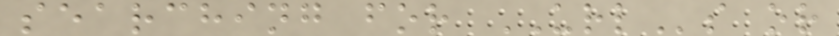searching for URLs or
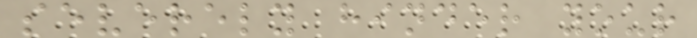severely hinder your
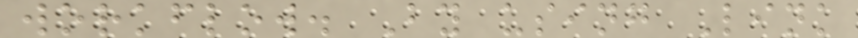workflow. By using Link
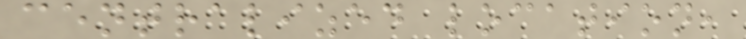centralized location,
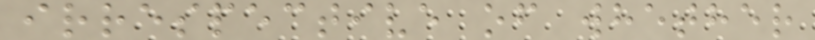irrespective of whether
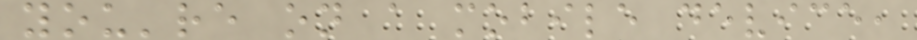you're on a mobile device,
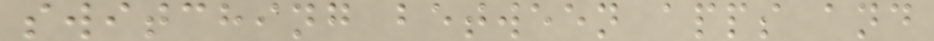switching between apps and
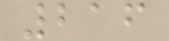216
